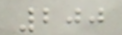200
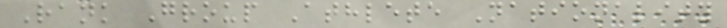Rank Group Athlete Nationality
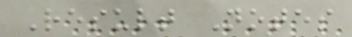Result Notes
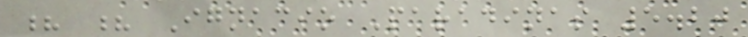? ? Ignacio Paradinas 5.20
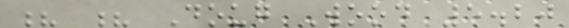? ? Doug Wood 5.20
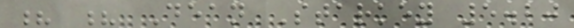? ? Dean Starkey 5.20
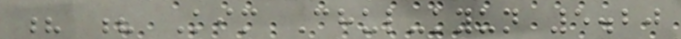? ? Kim Chul-kyun 5.20
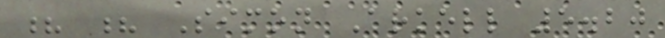? ? Simon Arkell 5.20
